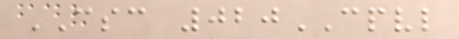CSC 020CPVL
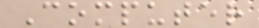Computer
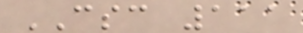CSC 111
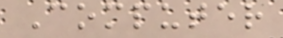Computer
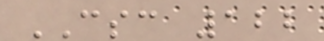CSC 122
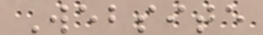Website
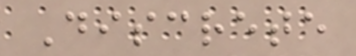Discrete
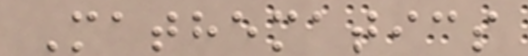Mathematics
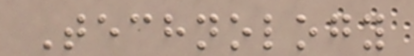Technology
